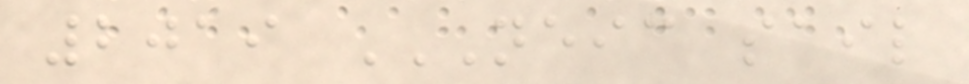2019 NEIC SAIL
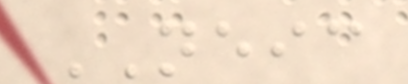NEIC
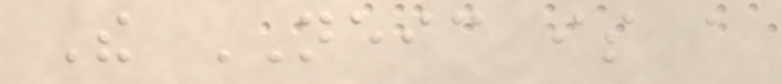The NEIC is a
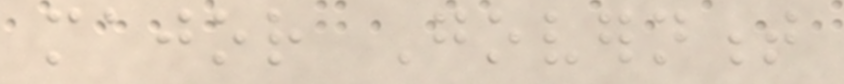major Government
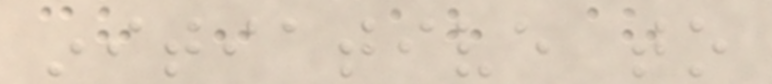initiative to
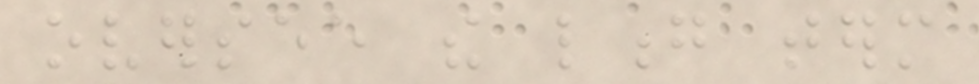oversee the long term
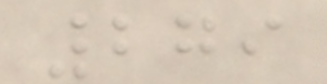279
